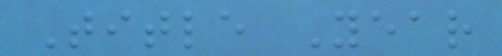Title Year
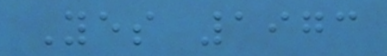Yes 1973
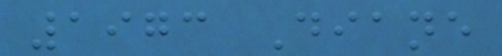1973 Diane
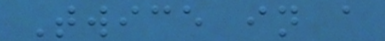Twice in a
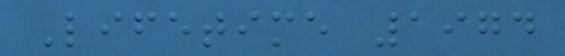Lifetime 1974
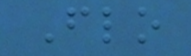Flo
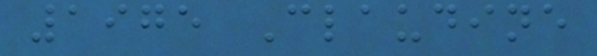1975 Claudine
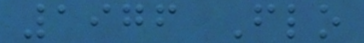1976 Flo
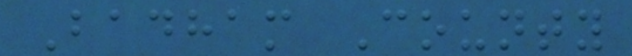Badham County
